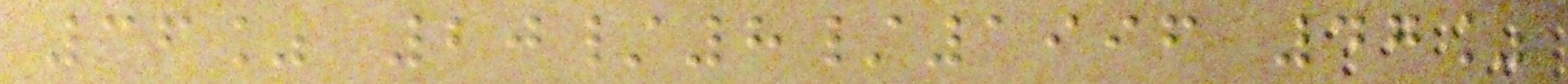36% 20/8/1996 47%
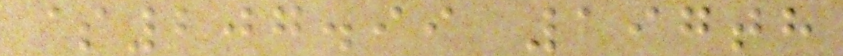$207.99 197th
